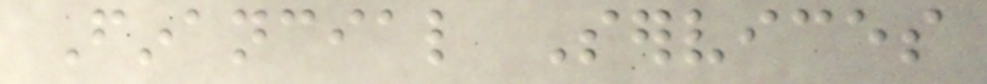Financial Services
